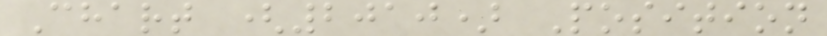Chart (2010) Position
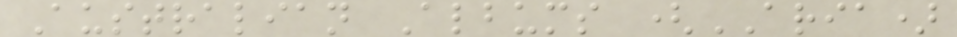Australian Albums (ARIA)
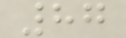87
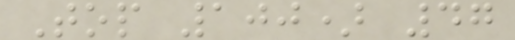Top 100) 47
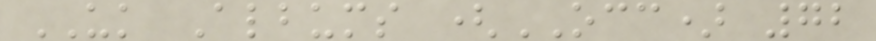UK Albums (OCC) 72
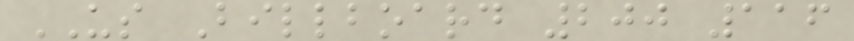US Billboard 200 116
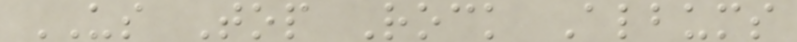US Top Rock Albums
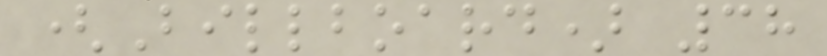(Billboard) 38
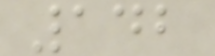142
